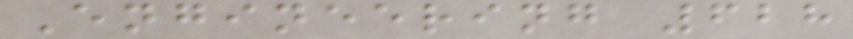Engineering 628
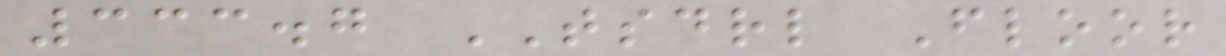333.7 TSDRL Floor
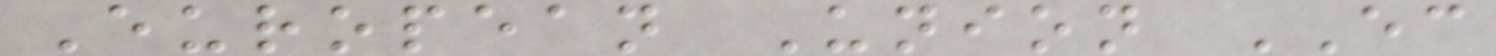European Union EC
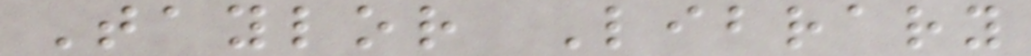Taylor Library
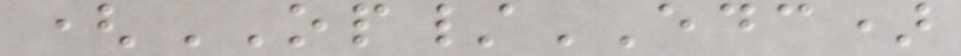(OP/EDC)
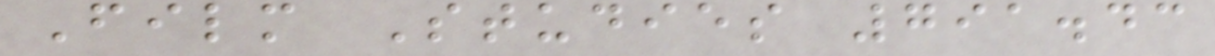Film Studies 791.43
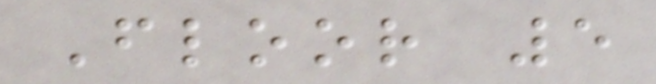Floor 5
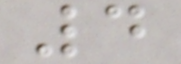4
